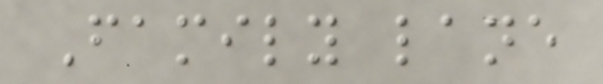Family lane
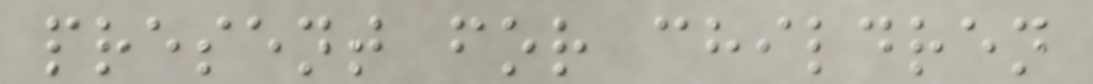present for children
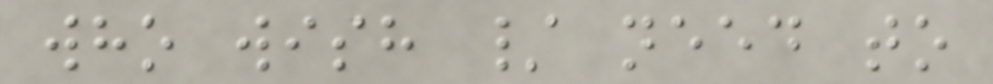who wish / need to
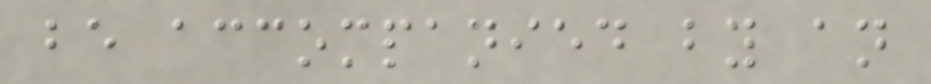be accompanied by an
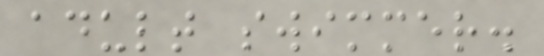adult swimmer.
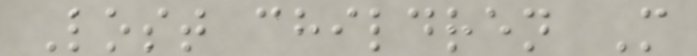Lost children M
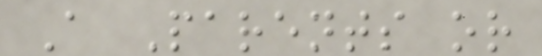A Parents or
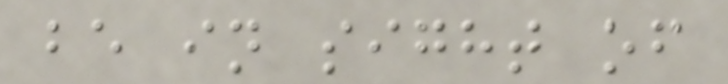be in sight of
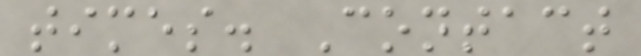times. Contact
